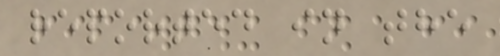reported in the
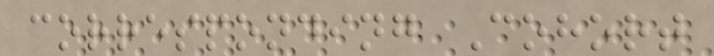corresponding Cohort
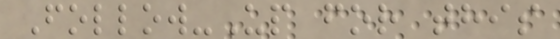Follow-Up for this
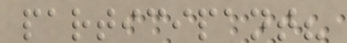participant?
